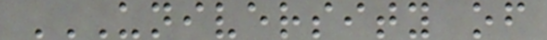UNIVERSITY OF
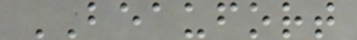BEAUFORT
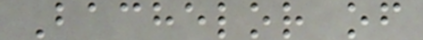Bachelor of
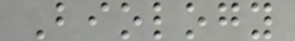Biology
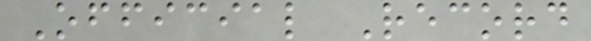Official Record
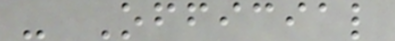- Official
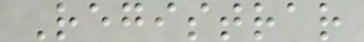Registrar
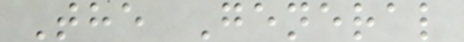The General
